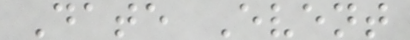Date Event
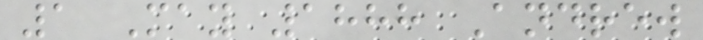1 May 1888 Andrew
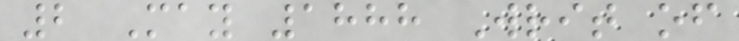2 May 1888 Writ of
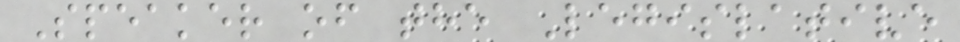Speaker of the Legislative
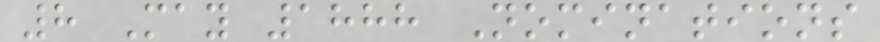8 May 1888 Nominations
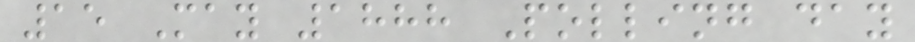15 May 1888 Polling day
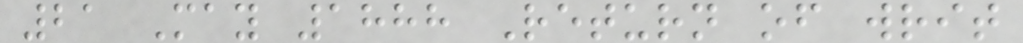21 May 1888 Return of writ
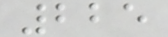225
